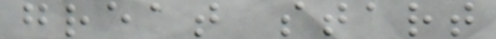great start
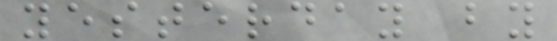yesterday by
